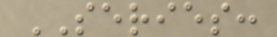SERIES:
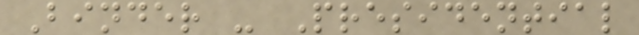Binder - Presidential
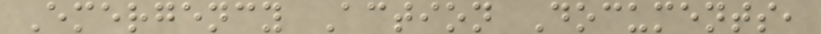Emergency Action Documents,
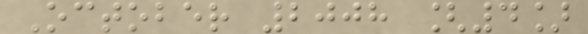October 2008 [4]
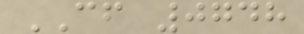CF 0748
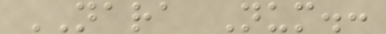NARA Num.:
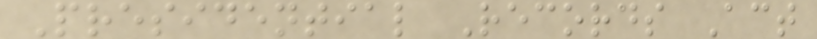Presidential Records Act
